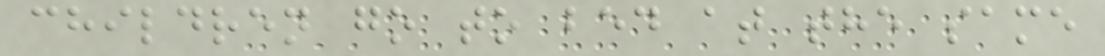children go to bed at the same
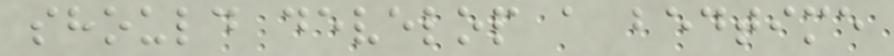should develop a bedtime
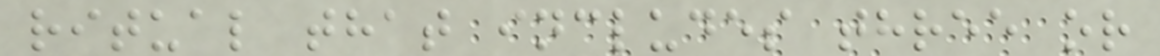ritual that includes three or
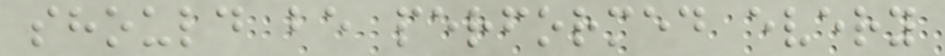should be performed every
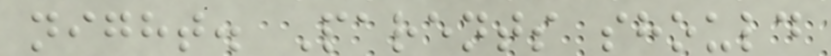night. Parents should
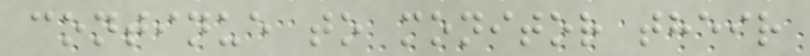continue to monitor their
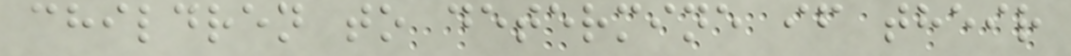children to determine if their
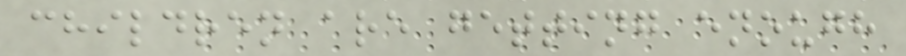children are getting enough
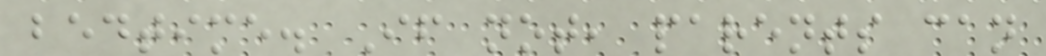bedtime. If not, parents can
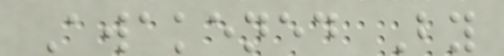Awakened By
